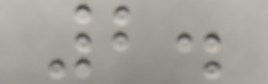2.
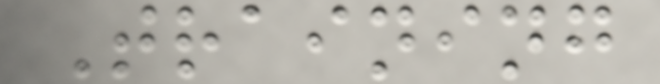Training
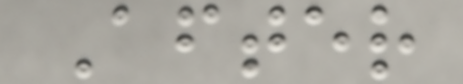After
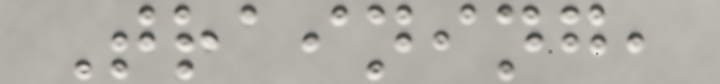Training,
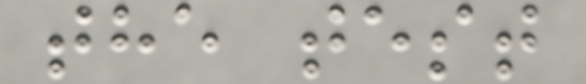the test
